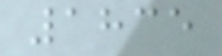1835
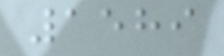1589
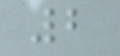2
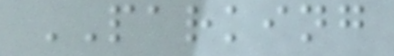PARKING
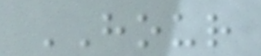HOUR
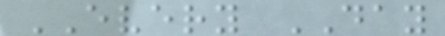EVERY DAY
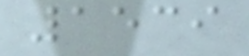1539
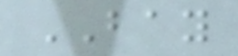BAY
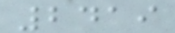2419
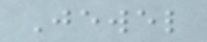Jewel
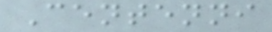Centenni
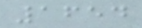1654
